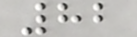82
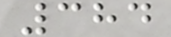384
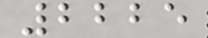2225
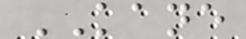KANE
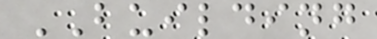BUILDING
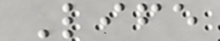Life
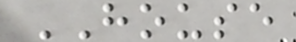HOUSE
